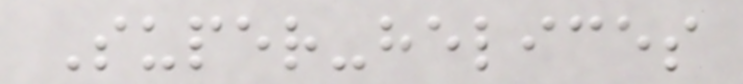Super-helices
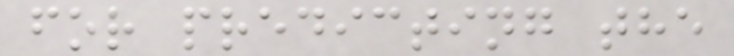for predicting the
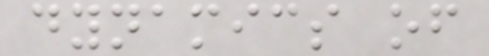dynamics of
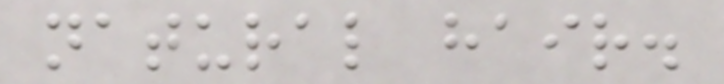natural hair.
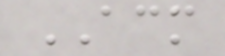ACM
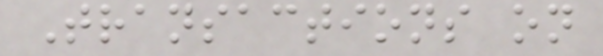Transactions on
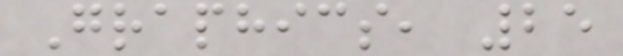Graphics, 25
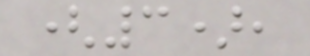(3),
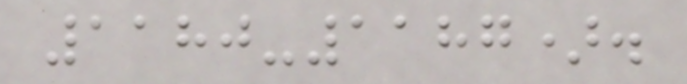1180-1187).
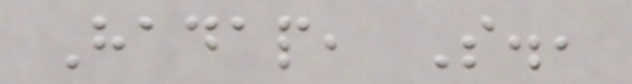Hadap, S.,
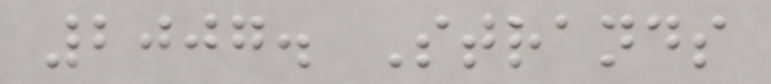2007. Strands
